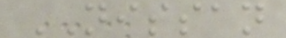NISSAN
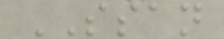SSAN
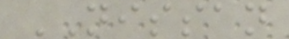NISSAN
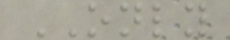ONLY
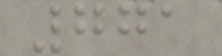771
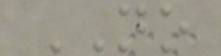NO
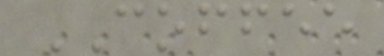COFFEE
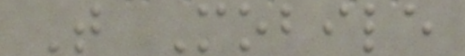T Mobile
